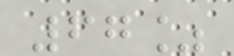67%
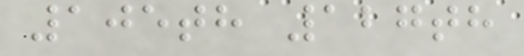105th 127th
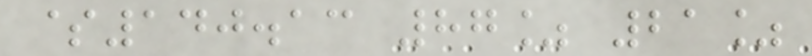$140.13 87% 21%
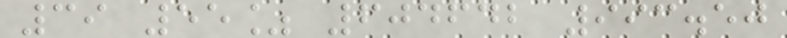39 55% 604642 993.50
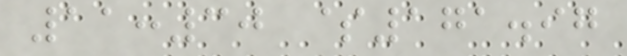11:30 $171.97
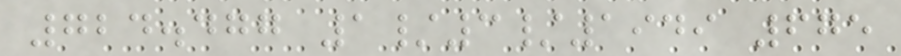724.477 1/3/1949 675
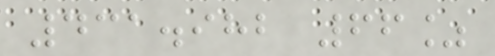431.982 66%
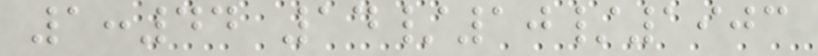1:44 14/10/1903
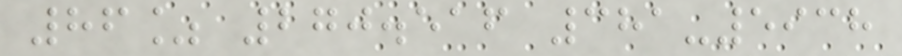86% 270.516 381-5938
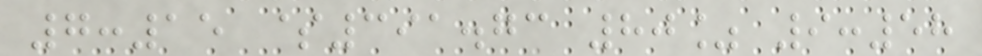7:15 $391.73 80% 9:58
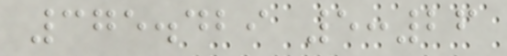375.429 5:26
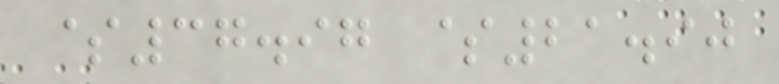$37.97 $21.90
